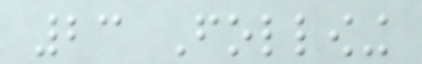23 Following
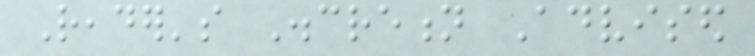Reader's Discretion Advised
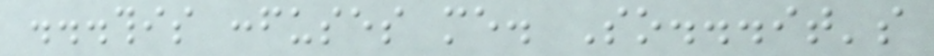...this confuses me. So...it's
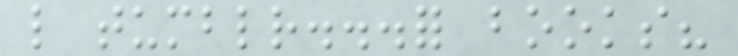like tumblr...for books?
